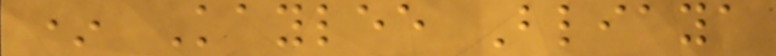* Kaylee Bliaya
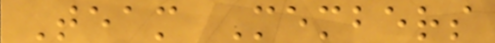Team Members
